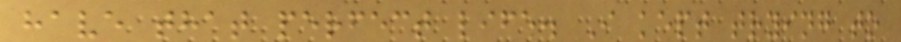have that perfect life. I kept trying to
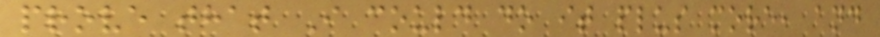prove that I could do it plus more, and
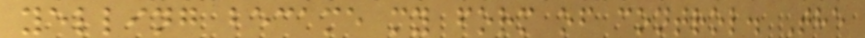yelling became my form of control. The
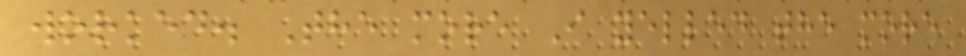worked. The more I yelled the more
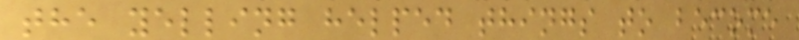the yelling helped things to become
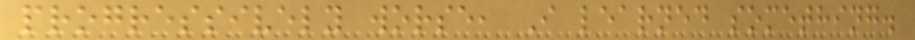progressively worse, I learned something.
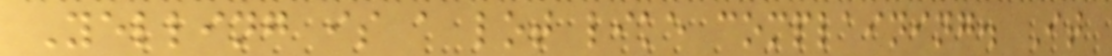Yelling is a lot like complaining. It
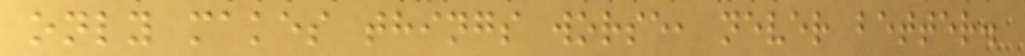only makes things worse, never better.
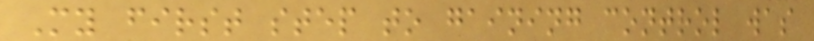My first step to gaining control was
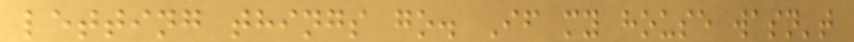letting things go. If my house wasn't
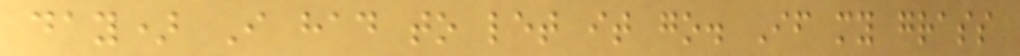day) I had to let it go. If my grass
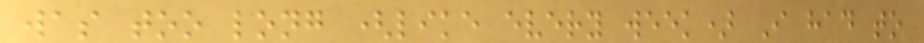was too long (like every week) I had to
